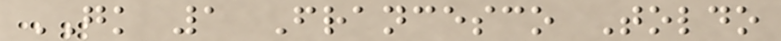GK 1 Francesco Toldo
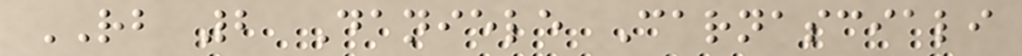RB 2 Daniele Carnasciali
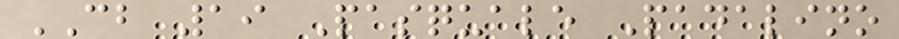CB 19 Pasquale Padalino
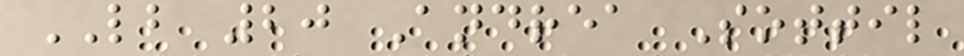LB 20 Andrea Sottil
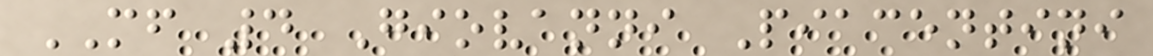MF 4 Giovanni Piacentini
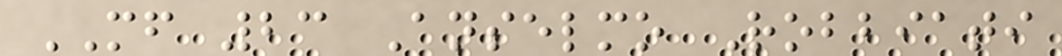MF 23 Anselmo Robbiati
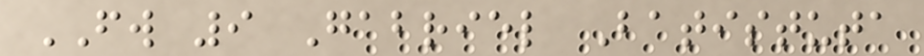FW 9 Gabriel Batistuta
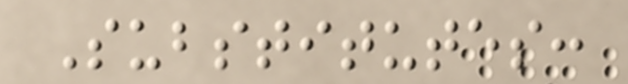Substitutes:
